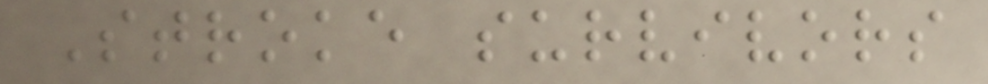Stroke survivors
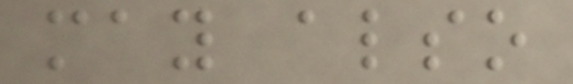may also
